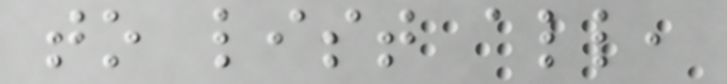to list all,
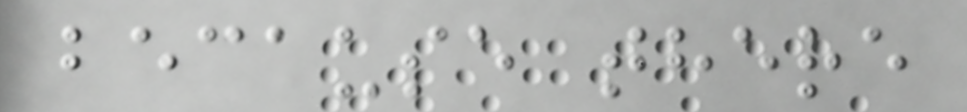because there
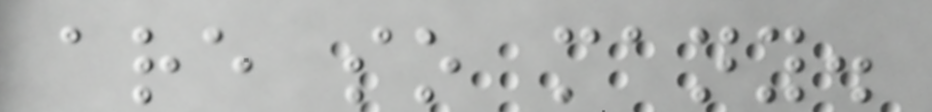are so many.
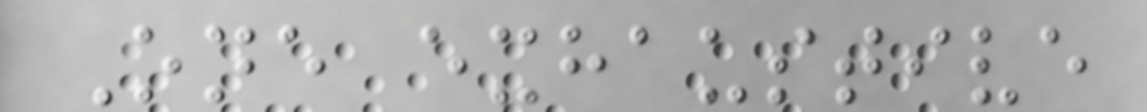One exhaustive
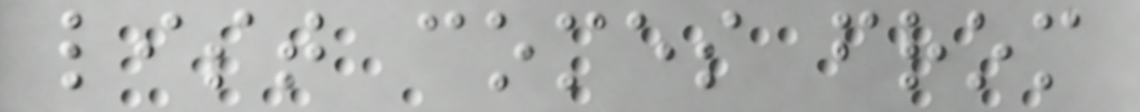list comes from
